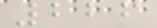226
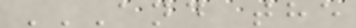AND THE
